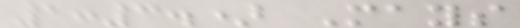1:3.) Mays
